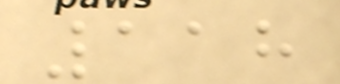118
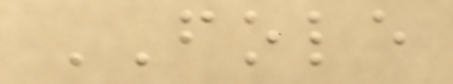FOLE
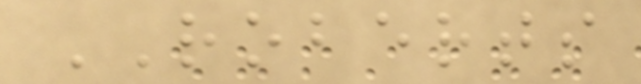ROBERTS
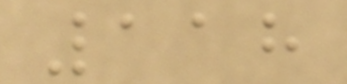118
